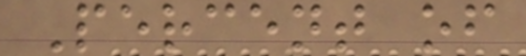Percent of
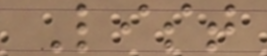List
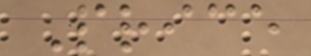Price
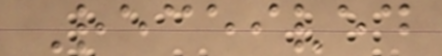Received
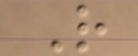R
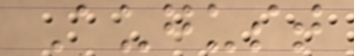August
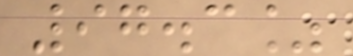97.3%
